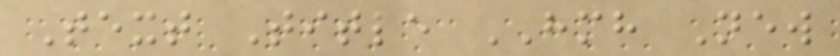Text Title HMH New
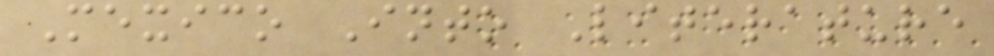Mexico Into Literature
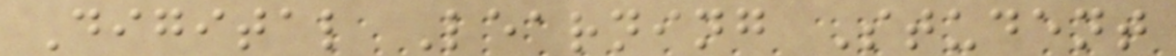Digital Learning Student
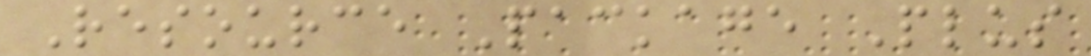Resource Package Plus
